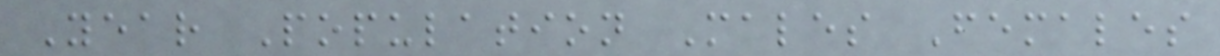Year Population Males Females
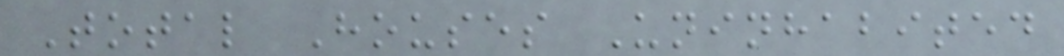Total Houses Uninhabited
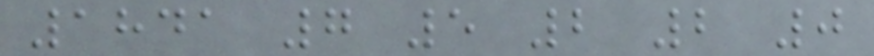1841 7 5 2 2 0
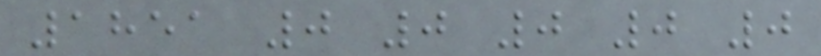1851 0 0 0 0 0
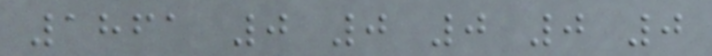1861 0 0 0 0 0
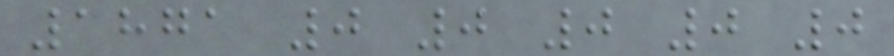1871 0 0 0 0 0
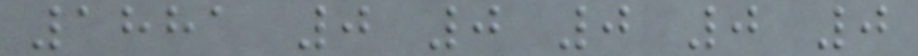1881 0 0 0 0 0
